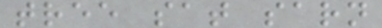tree sat sarn
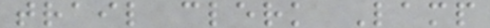trail clerk Lamp
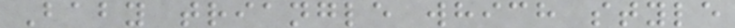Baby triangle which style
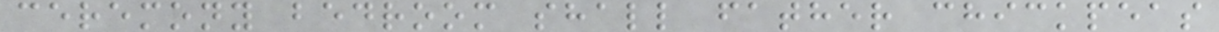ceremony bedroom shall father chickpeas
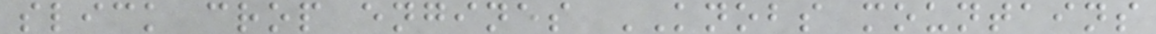slick crop engines KNOBS mountains
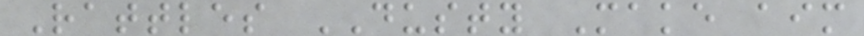Rattles DUSTY Make aim
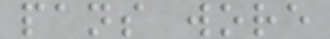pans wore
